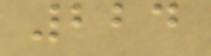224
